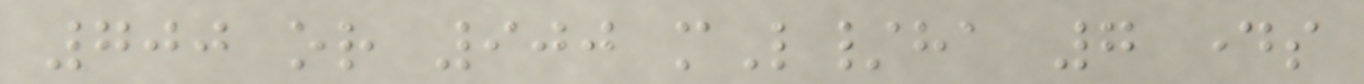700 or 900 mL/ha 7 days
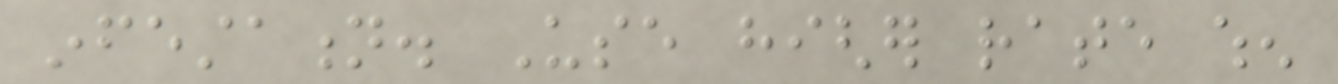infestation. Use higher rate when
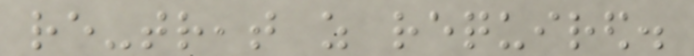re-treat as required.
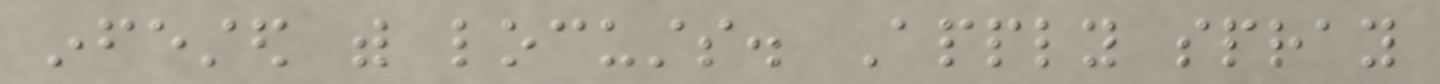infested with locusts. Apply spray
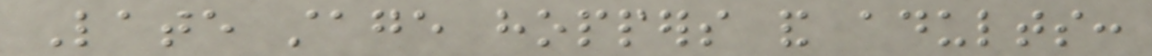Late stage hoppers and adults:
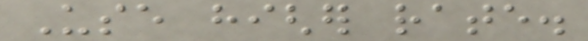Use higher rate.
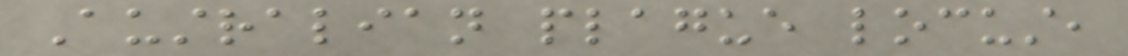Australian plague locust,
